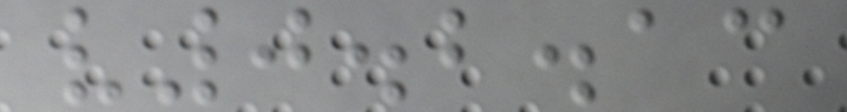v0.2.13
